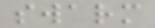swarm
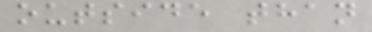outside than
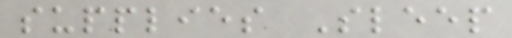supplies Sleep
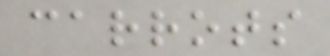carrots
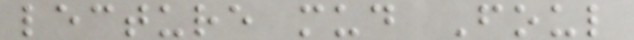lecture mud Foul
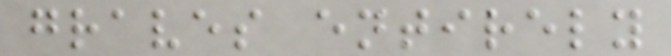graves entirely
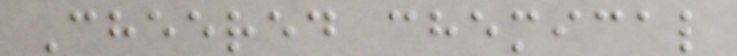Cheered chemical
